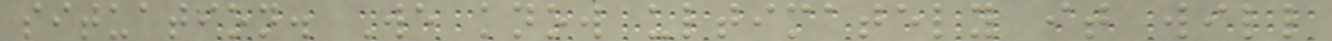situation. We know ultimately it will
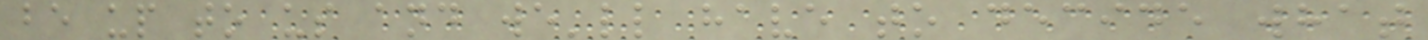be up to us and we'll have to decide what
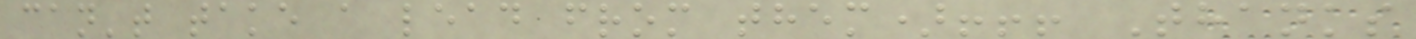can't take a lead from them)!!! Thanks
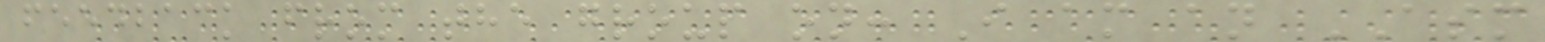feedback from the group on: I am an ASM
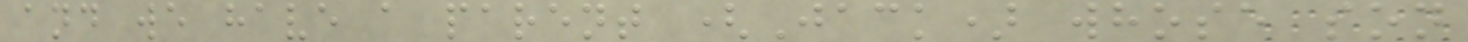and we have a parent (Jack) whose son
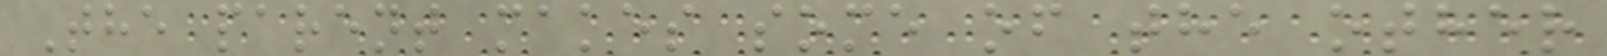The parent makes some of the other
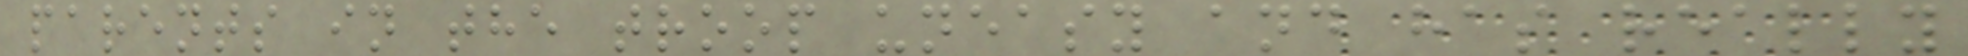parents in the troop uneasy and has really
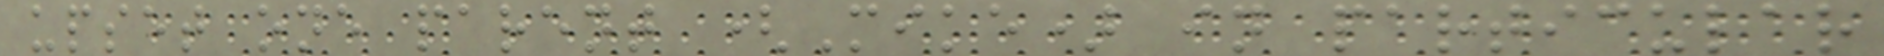upset one parent (Mike) in particular
